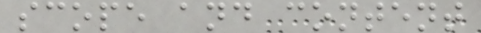scope and content
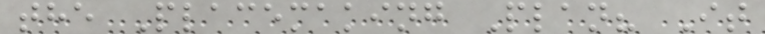the Placemaking Plan? It
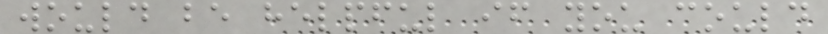would be helpful if you could
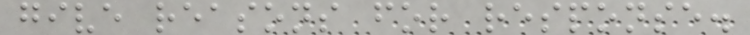give reasons for response.
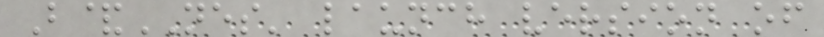B&NES' launch version of
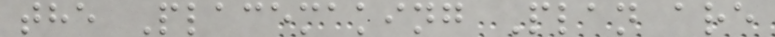the Placemaking Plan are
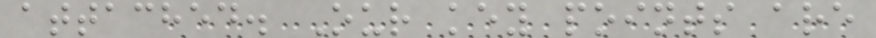attached. Our key points are
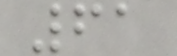61
